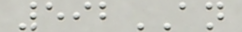592AN
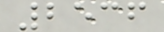2536
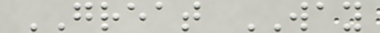GREAT WAY
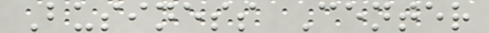Business Center
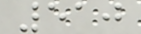510
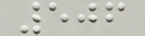506
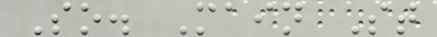So. Main St
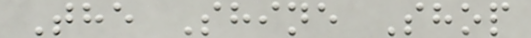The Shine Shop
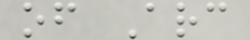of Arc
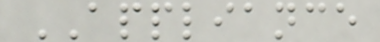APPLIANCE
